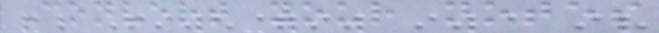Convert your notes
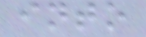into
